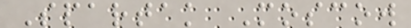Spartak Moscow
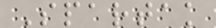Spartak
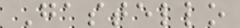Gastello
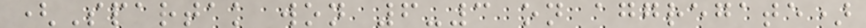(Spartak won 6-3 on aggregate)
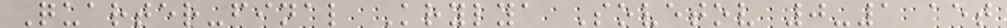Quarter-final Krylya Sovetov 0-1 aet
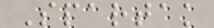Spartak
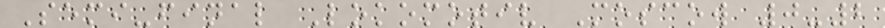Semi-final Lokomotiv Moscow 0-2
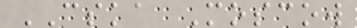CSKA Moscow
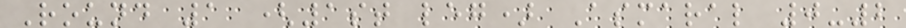Round 1 (1st leg) Asmaral 0-2
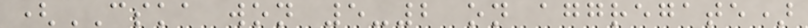(CSKA won 5-2 on aggregate)
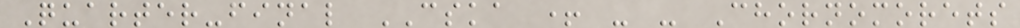Quarter-final CSKA + - - Chornomorets
